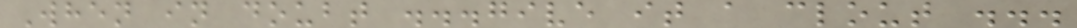When in doubt ...give it a clout ...
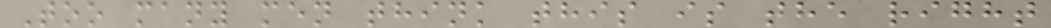Too many men think this is the right
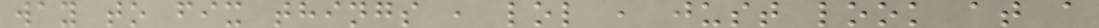way to fix things , lol , just look at a
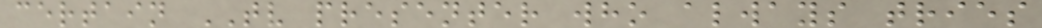certain TV presenter who always tries
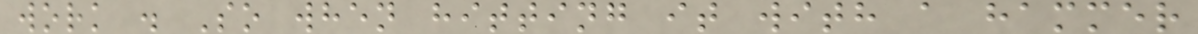work . So when hitting it with a hammer
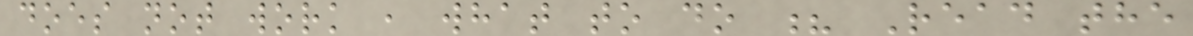does not work , what to do ? Read the
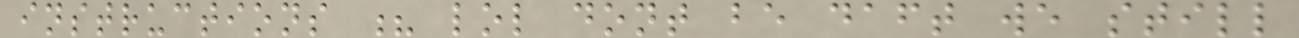instructions ? lol dont be daft we still
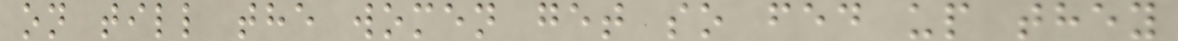on till the women get so fed up they
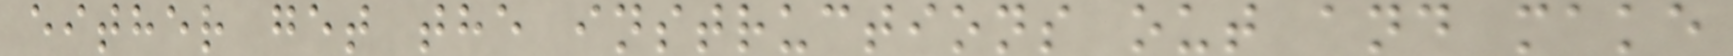either get the instructions out and make
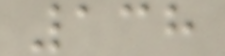138
